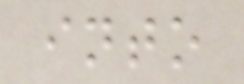into
